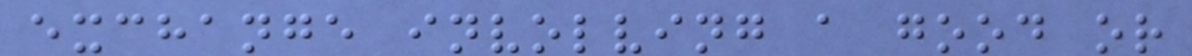exchange involving a good or
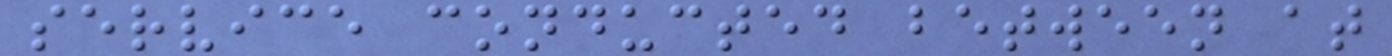service conducted between at
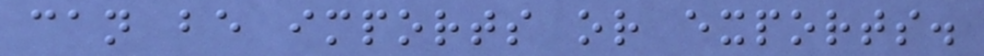can be imports or exports.
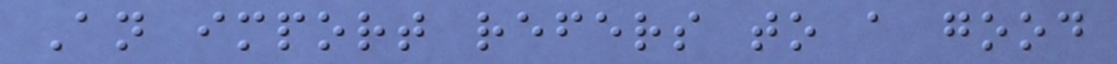An import refers to a good
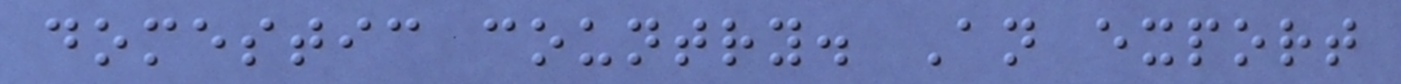domestic country. An export
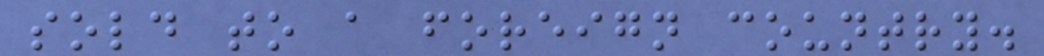sold to a foreign country.
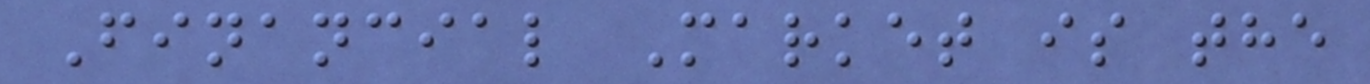Financial Market is the
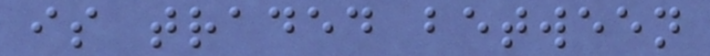is traded between
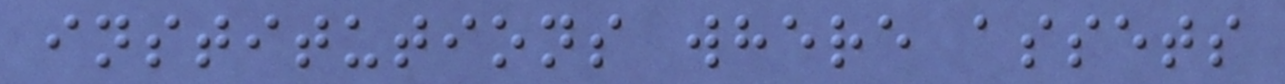institutions where assets
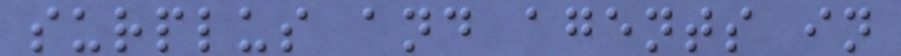surplus and agents in
